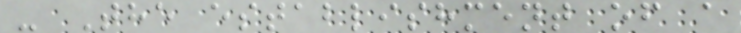- The establishment of a
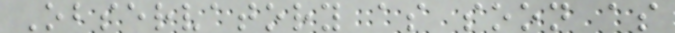Observatory as soon as
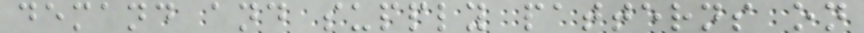demand and supply patterns on
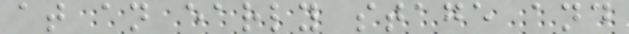at an early stage and
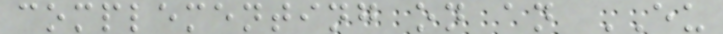complementing on an EU
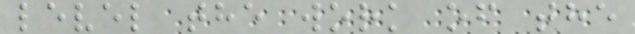level the work of the
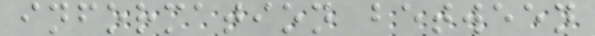information between
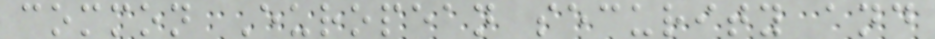common European security and
